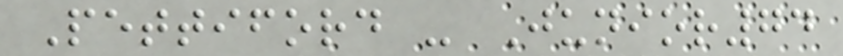Pettiford - Junior74
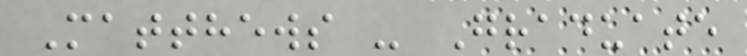Matthews - Graduate
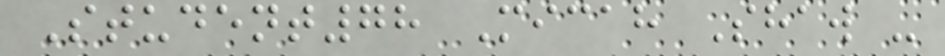Student78 Micah Shaw -
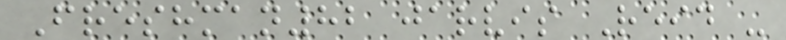Freshman82 jarvis Reid -
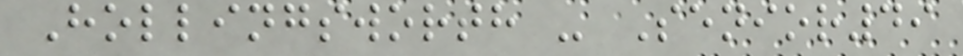Hollingsworth - Senior49
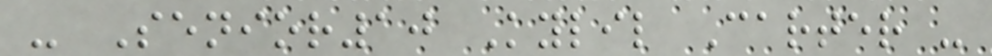- Senior10 Kylil Carter -
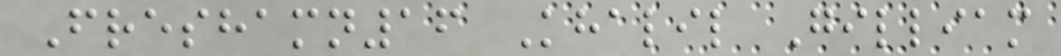Freshamn16 Khalil Gilliam
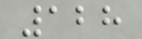128
